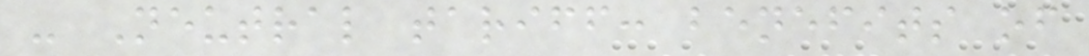- Neutral tariff: benefits of
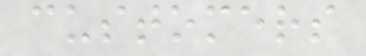customers
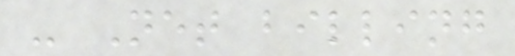- Net billing
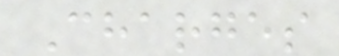Charges
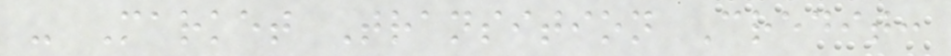- Market Transition Credit:
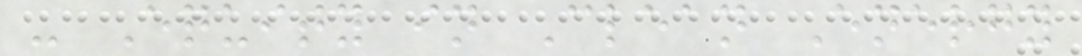- Equity in Clean Energy
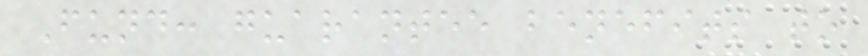Fund: guarantee benefits to
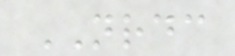NRDC
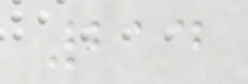214
